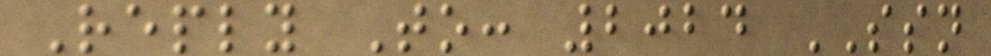Reply To: 2024 SSN
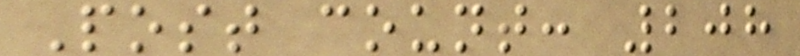Post count: 208
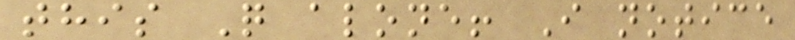this Q alone! I notice
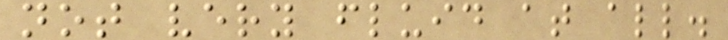not very fluid at all.
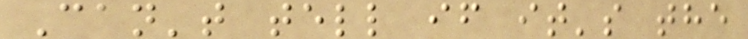Can't tell if it's the
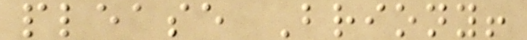please Briony!
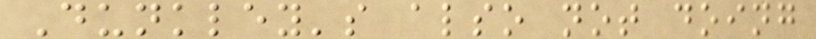Dunkley's also not doing
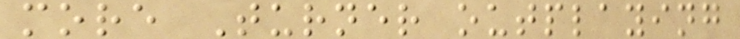more Turner outplaying
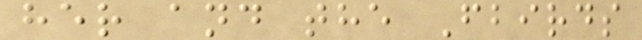her and the Fbirds
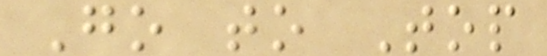Go to Top
